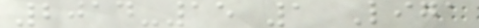2014-15 1 Liga
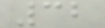32
